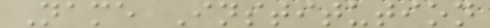Name Institution
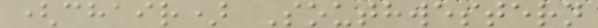(chair) Southwestern
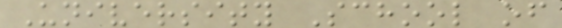University School of
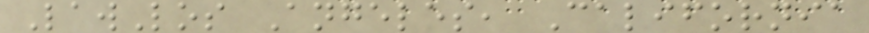LawLos Angeles, California
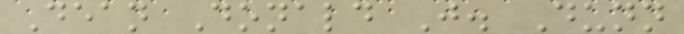Dean Donald J. Dunn
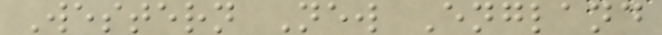Western New England
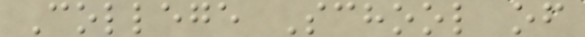College School of
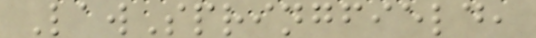LawSpringfield,
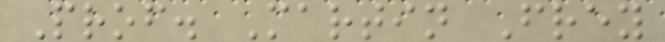Prof. Martin Frey
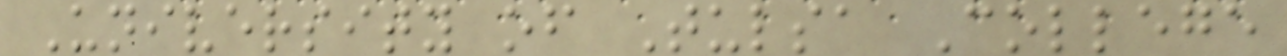University of Tulsa College
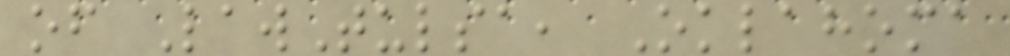of LawTulsa, Oklahoma
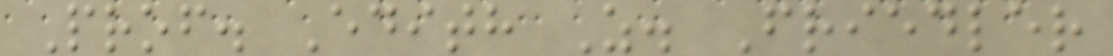Prof. Edith Z. Friedler
